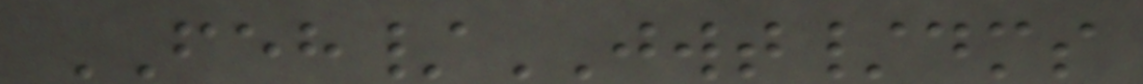FEH/JWT/dms
